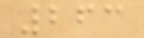263
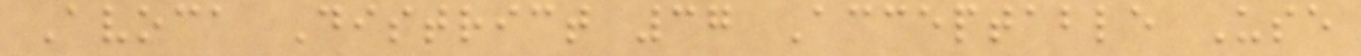Avoca District 37 Acceptable Use
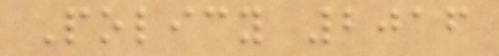Policy 2016
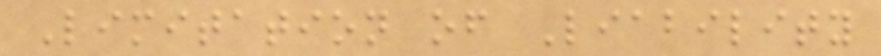Limitation of Liability
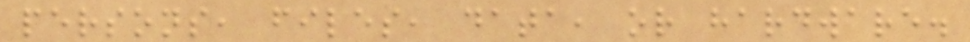persons, files, data, or hardware.
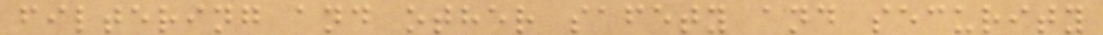filtering and other safety and security
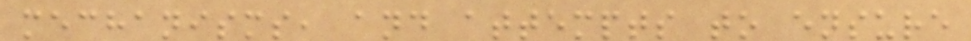mechanisms, and attempts to ensure
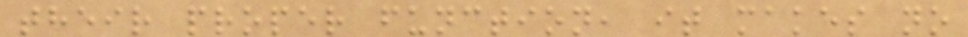their proper function, it makes no
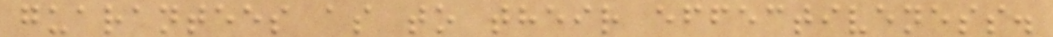guarantees as to their effectiveness.
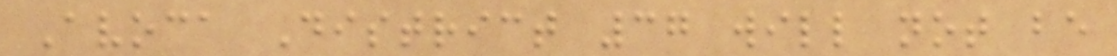Avoca District 37 will not be
